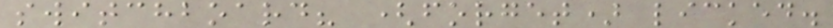switchboard? (forget) licked.
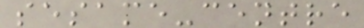sesame-centre
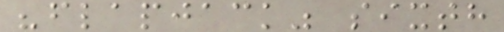"flapjack" sixth
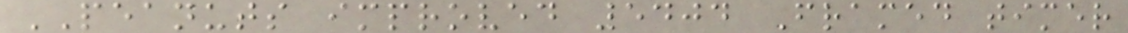PEANUTS improved 5404 Framed timer
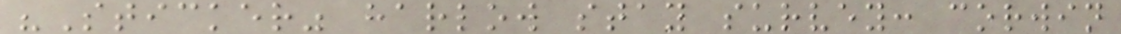"Sticker" harlow stay survey: corwin
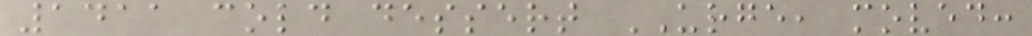1411 cold dessert URGE, moved:
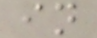in
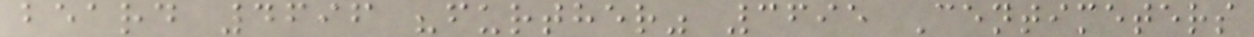beard 4696 "further" 3695 Centimeters
